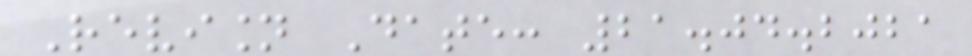Revision Date: 21.04.2021
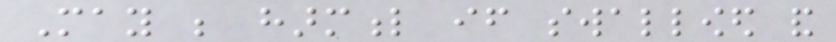May be harmful if swallowed and
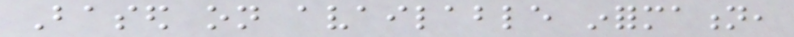Based on available information,
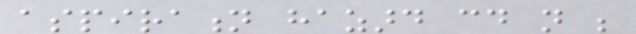aspiration hazard could not be
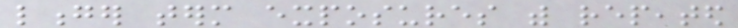longer term exposures with repeated
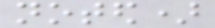noted)
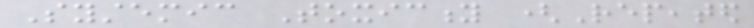Systemic Toxicity (Repeated
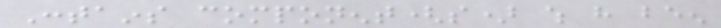Contains component(s) which have been
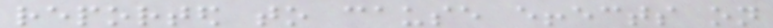reported to cause effects on
